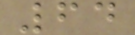64
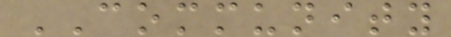COMMUNITY
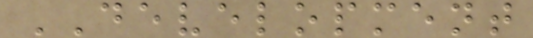DEVELOPMENT
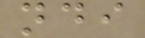ndi
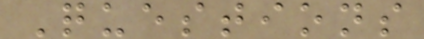Questions
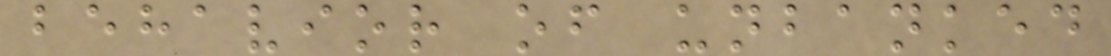behavior of unbanked
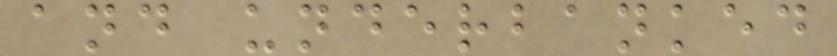and underbanked
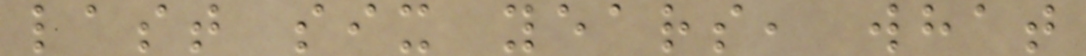last six years, what
